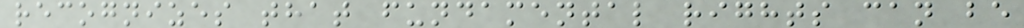recognizes that fundamental rights can be
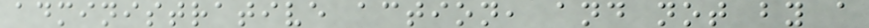administrative action, and not by a
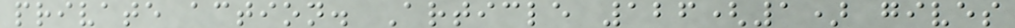private action. Article 126(1) gives
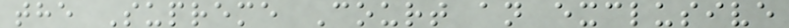the Supreme Court an exclusive
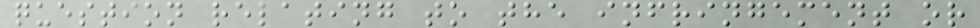question relating to the infringement or
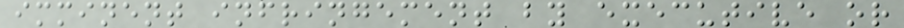imminent infringement by executive or
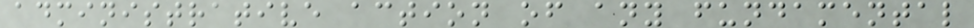administrative action of any fundamental
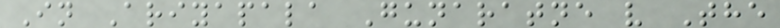In Ariyapala Gunaratne v The
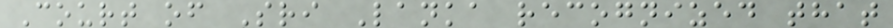Court of Sri Lanka recognized that
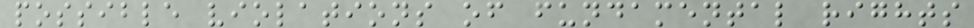possible violations of fundamental rights
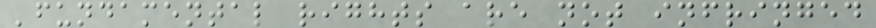'fundamental rights are not infringed
